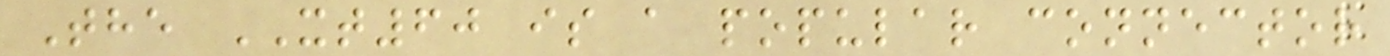The XT60 is a popular connector
